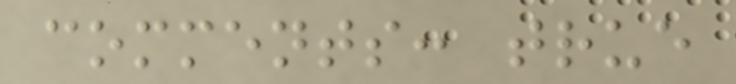comments: true
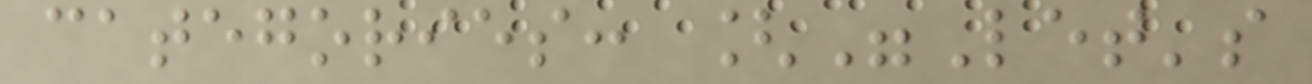categories: ["Let's
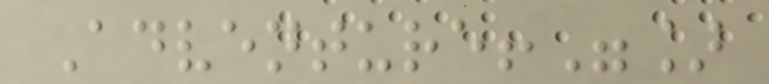Adventure!"]
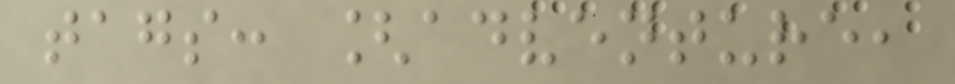tags: [adventure,
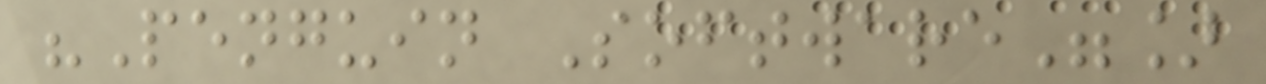"Penguin Software"]
